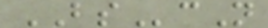BScN
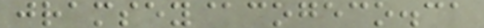jramsey@cogeco.ca
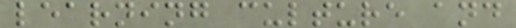learning culture and
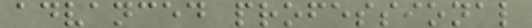advanced professional
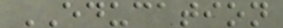EDUCATION
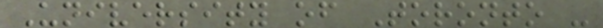University of Toronto -
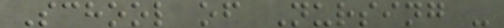School of Nursing -
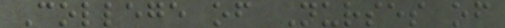College of Nurses of
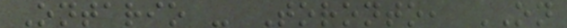Ontario - Toronto, ON
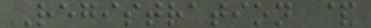Registration &
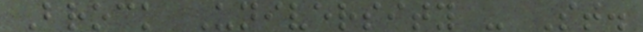Brock University - St.
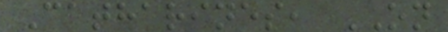Catharines, ON
